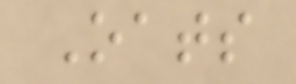Oats
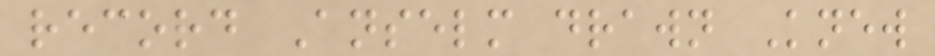record Anselm drawn Knew
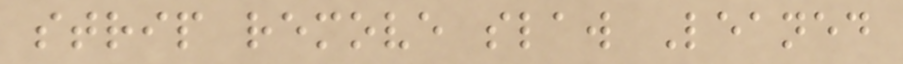strip remove slaw Leaned
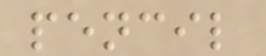pencil
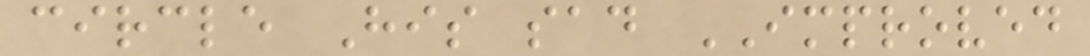circle His sad IMPROVED
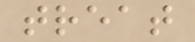treat
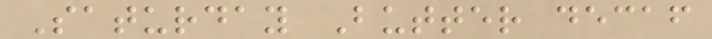Saturday Butter decaf
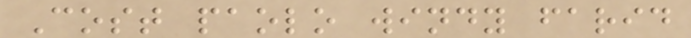Cost paolo windy farid
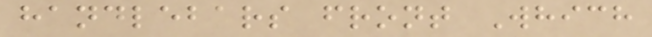handlebars front Which
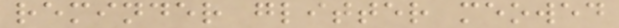reminder glitter meowed
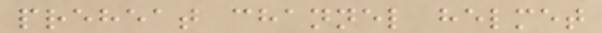preheat channel helmet
